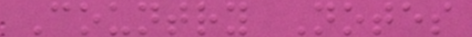Country Notes
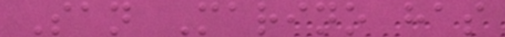San Marino has
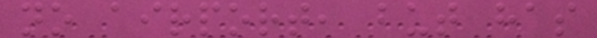no airport, but has
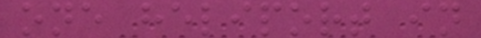one heliport in
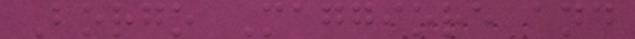Borgo Maggiore and
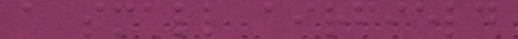a small airfield
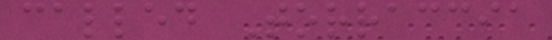called Torraccia
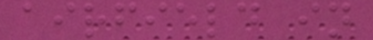airfield in
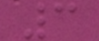3
